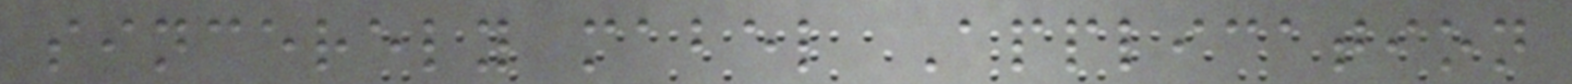sincerely mabel Application
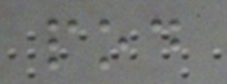pod
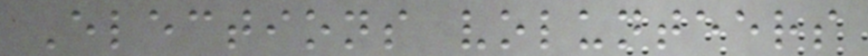Elections volunteers
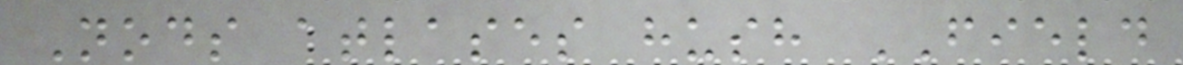Nods atlases hush FIELD
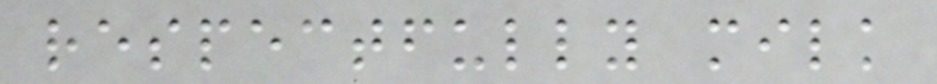respectfully milk
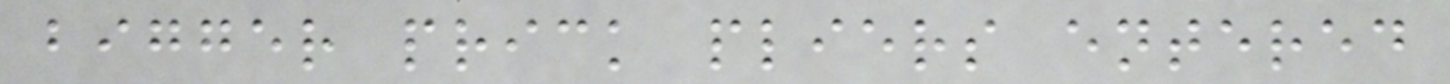bigger prick pliers entered
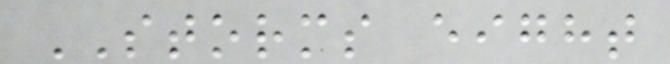STORMS eight
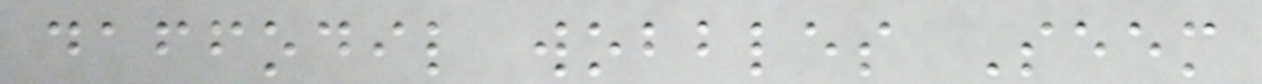daffodil wobbles Seem
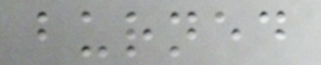burned
